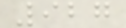927
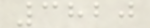3820
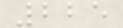225
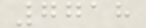7718
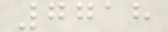7718
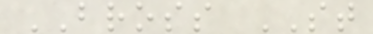BROSS ST
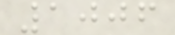1006
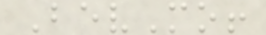BevMo!
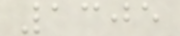1305
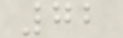72
